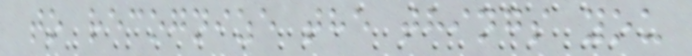to recognize the things you
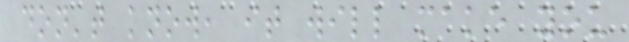don't know, it will make you
